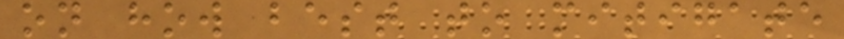on how best to mitigate
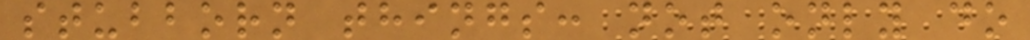stubborn things: not only do
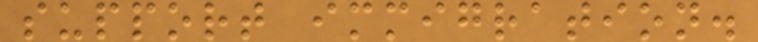support immigration.
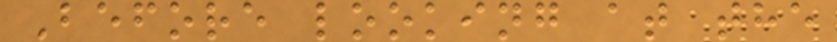Before looking at the
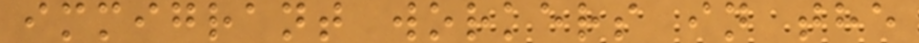immigrant workers in the
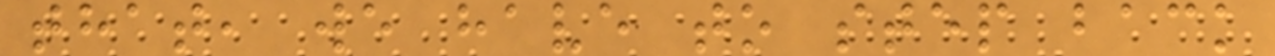that, we have to step back
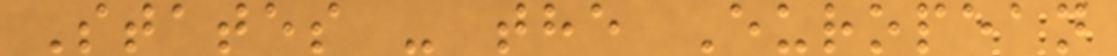States - the European
